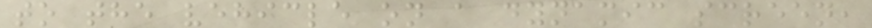to the vehicle on a dynamic screen,
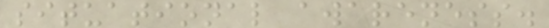situational awareness.
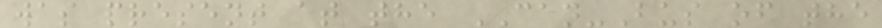was present at the CAN-Bus of the
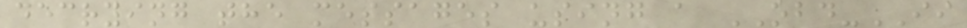decrying the messages using a OBD-II
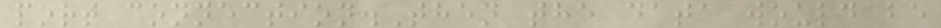port connection.Then the data would be
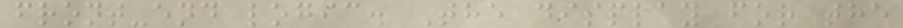front-end logic. The display for the
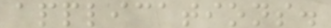applications.
